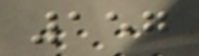157
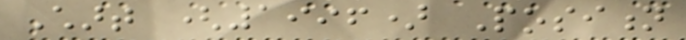Chart (1996) Position
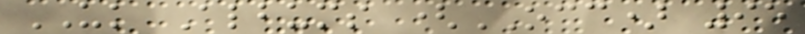UK Albums (OCC) 95
